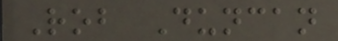Rob Duncan
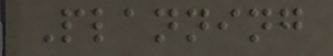Planning
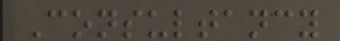Consultancy
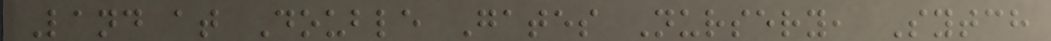Land at Double Gates Nursery, Sytch
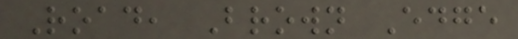Road, Brown Edge
